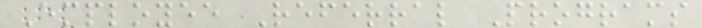Employee Referral Programs
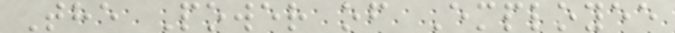The Power of Employee
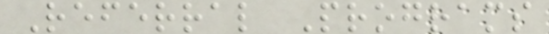Referral Programs
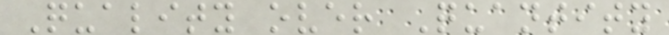Quality over Quantity
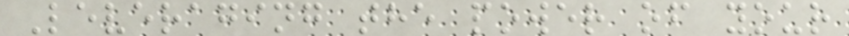Leveraging the power of your
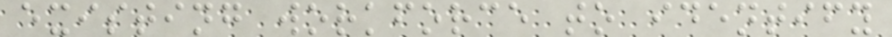existing workforce to identify
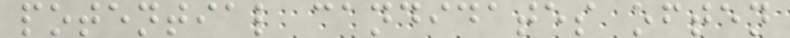potential candidates often
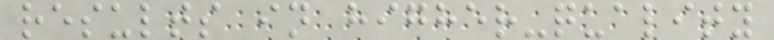results in higher-quality
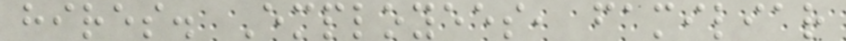hires. Employees, familiar
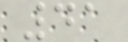41
